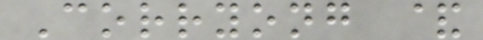Corryong &
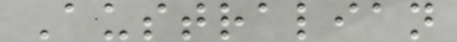Australian
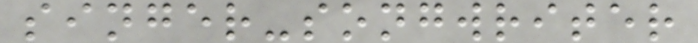singer-songwriter
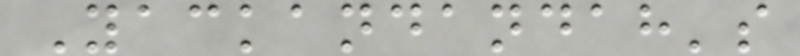Yackandandah's
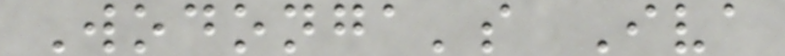Wodonga's Iva
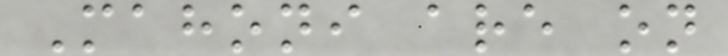Mahoni are on
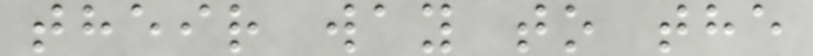their way to the
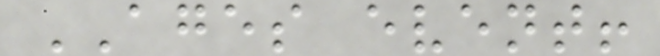AGES event!
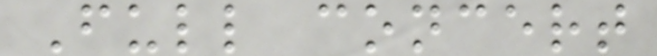Full concert
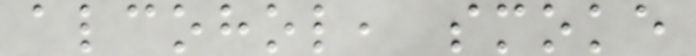alcohol, smoke
